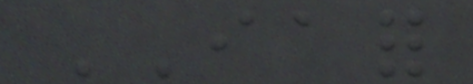IAFOR
